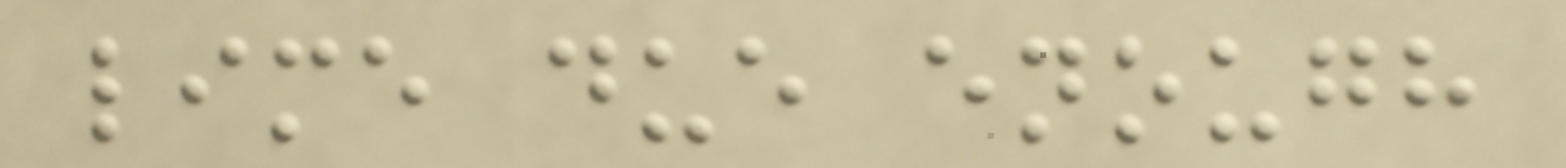lime due enough
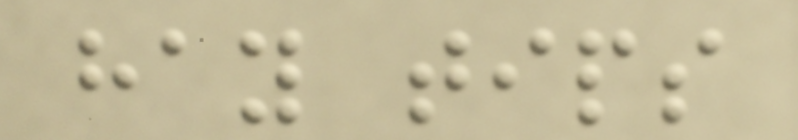hay tips
